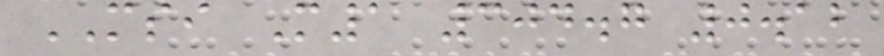MSI M1 304.7 0.12
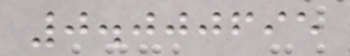0.000695
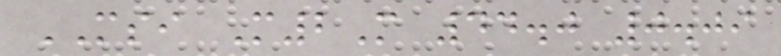MSI M2M 44.0 0.09
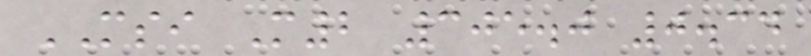MSI M2 305.0 0.34
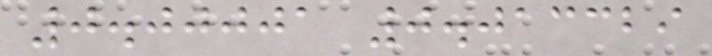0.00001 0.013329
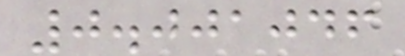0.001046
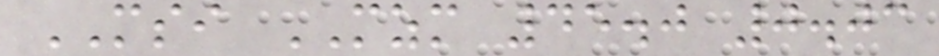MSI MZM 45.0 0.03
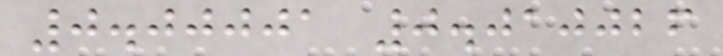0.00001 0.010026
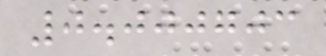0.000703
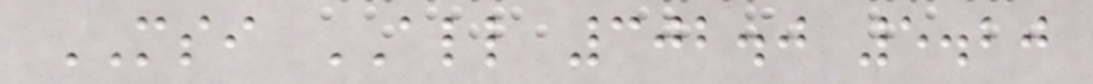MSI ALL 302.0 5.20
